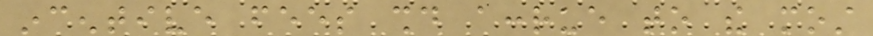incentive fees should accrue to the most
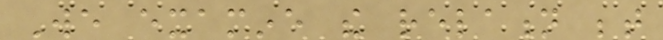We examine the relation between
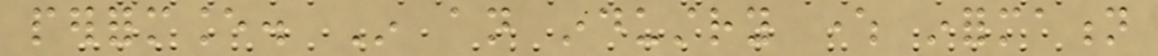performance. In an industry where information
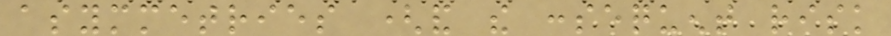asymmetries (and the consequent risk
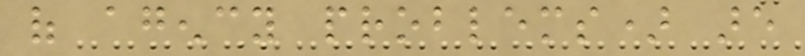of agency problems) are
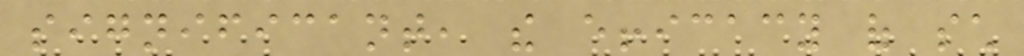significant, the efficacy of such
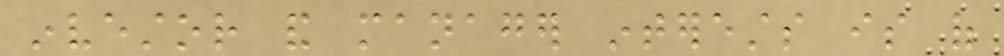investor and manager interests is of
